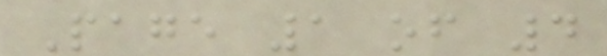Page 1 of 4
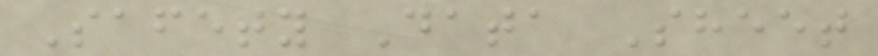Safety Data Sheet
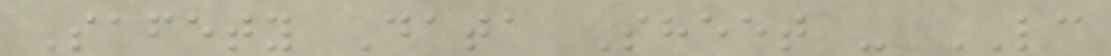Safety Data Sheet - LC
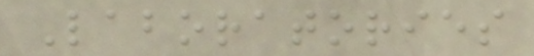Laboratories
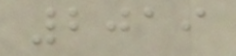2019
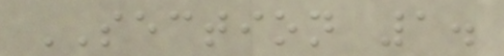SECTION 1.
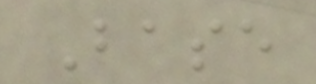Base
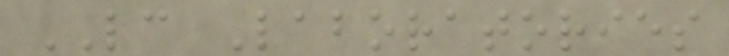LC Laboratories
